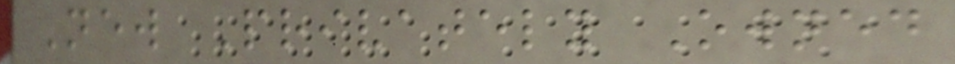New Privately Owned
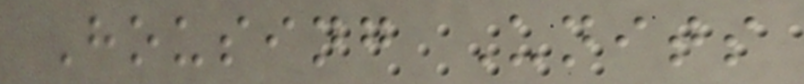Housing Units
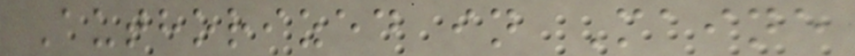Authorized in Maine
